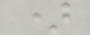)
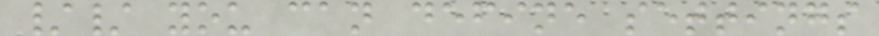// you can define settings
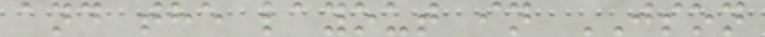and the layout in JSON
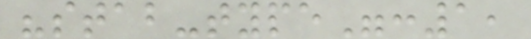"stab-type":1,
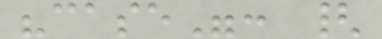"case": {
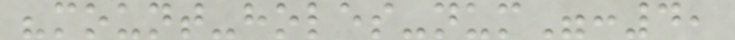"mount-holes-num":4,
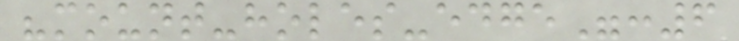"mount-holes-edge":6
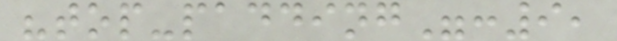"top-padding":9,
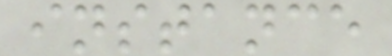instance
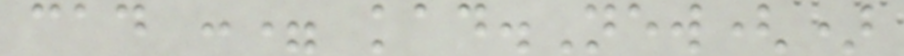cad := kad.New()
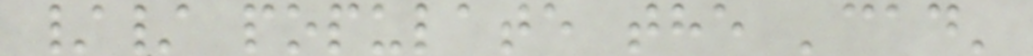// populate the 'cad'
